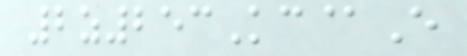2z253Kc@E
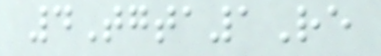4Tgta1Re
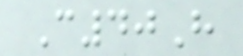C40H
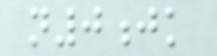n0jk
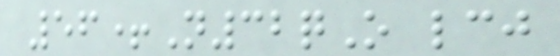56+N32qO lcj
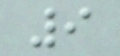9
